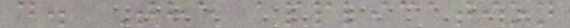d. The application
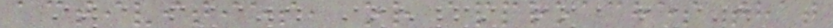activities, or approaches that
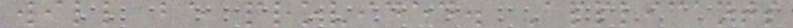will be provided. Applicants
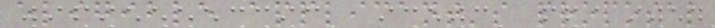eligible applicant's proposal
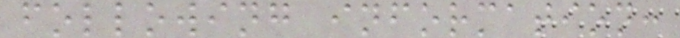following information:
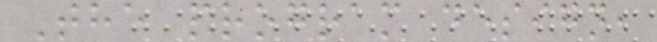The program design,
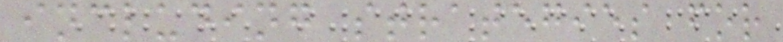including strategies for
